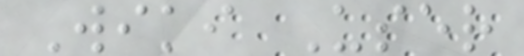Wiki User
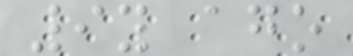9y ago
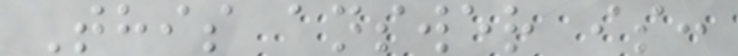This answer is:
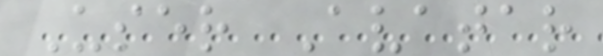User Avatar
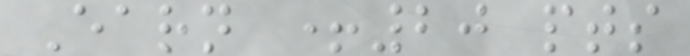Earn +20 pts
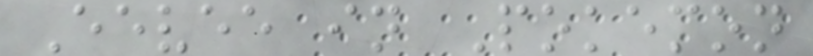Eevee in Pokemon
